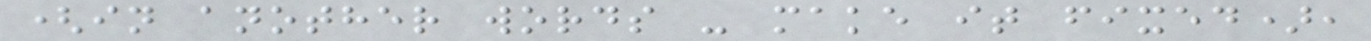(in another words - make it fixed),
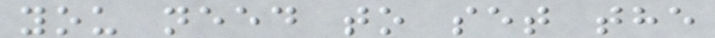you need to set the
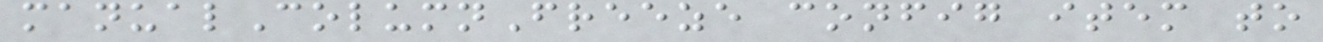manualColumnFreeze config item to
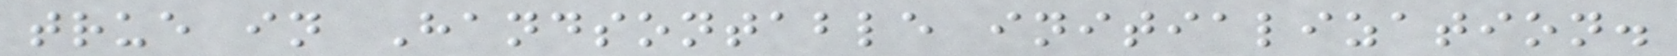true in Handsontable initialization.
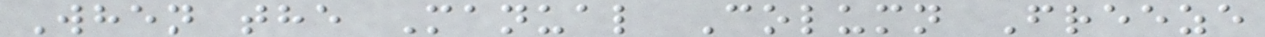When the Manual Column Freeze
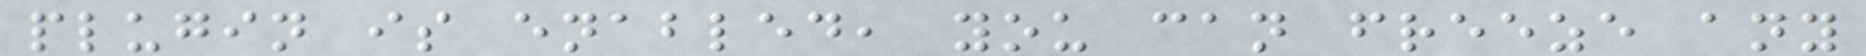plugin is enabled, you can freeze any
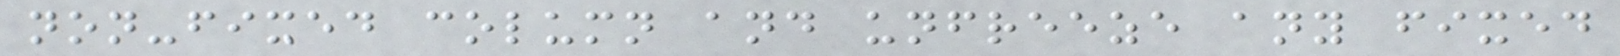non-fixed column and unfreeze any fixed
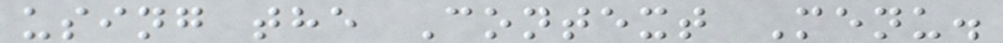using the Context Menu.
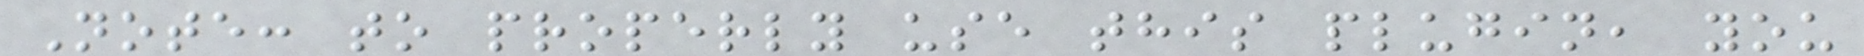Note: to properly use this plugin, you
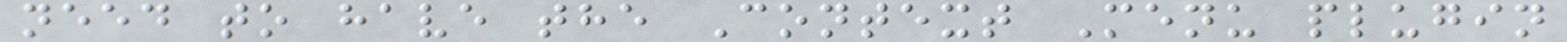need to have the Context Menu plugin
